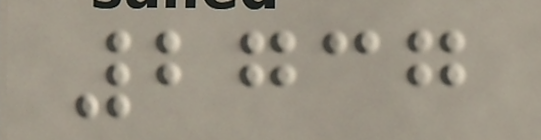2737
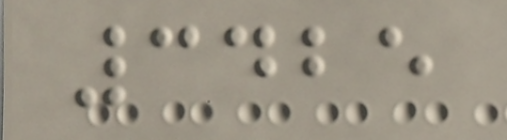3425
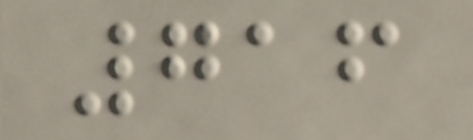716
